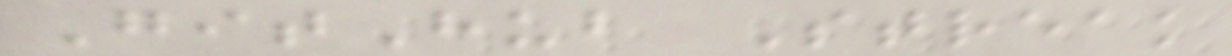GitHub Streak
